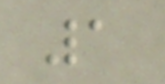1
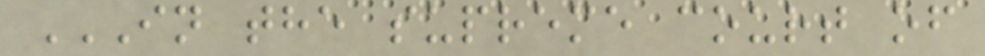IN THE SUPREME COURT OF
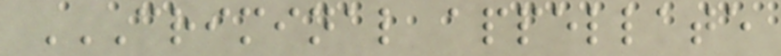CRIMINAL APPELLATE
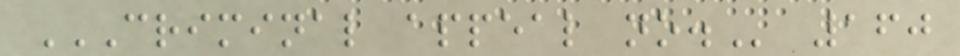CRIMINAL APPEAL NO. 160
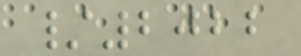/2022
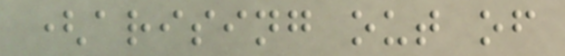(arising out of
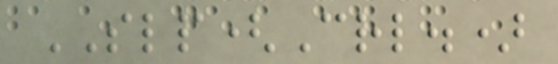SLP(Crl.)
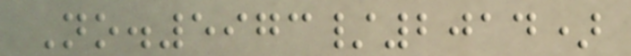No.5973/2014)
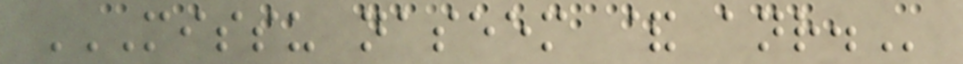MISSU NASEEM & ANR.
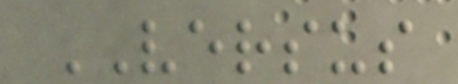VERSUS
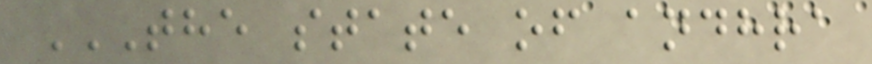THE STATE OF ANDHRA
